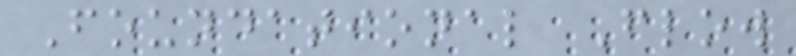Foundational Flow
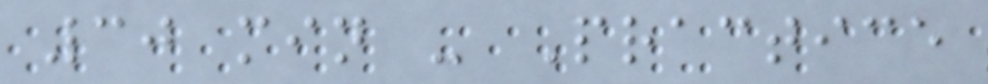30 min - Practice
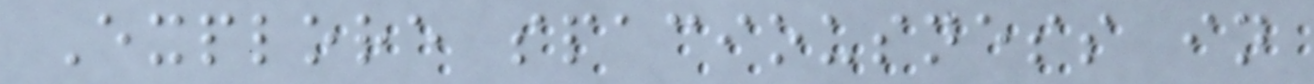Explore spaciousness in
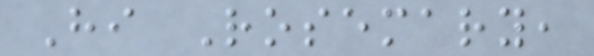Hi Rosemary,
